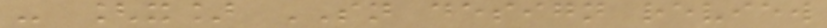- [x] SN design review
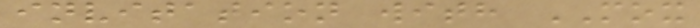invitation with MOX
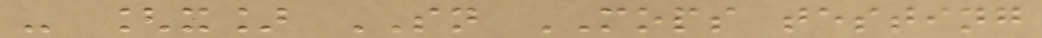- [x] SN MOPS testing
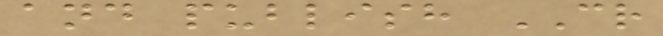and publish CR
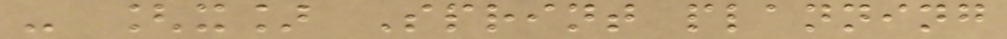- [x] Sprint planning
